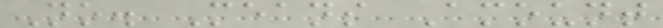No. Means Amount
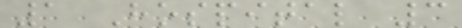1 Hospital 3
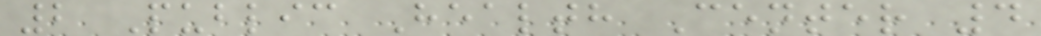2 Public Health Center 4
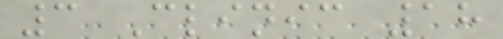3 Clinic 18
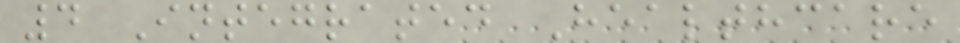4 Integrated Healthcare
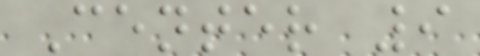Center 9
